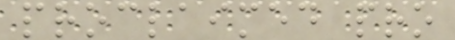proclaimed pro
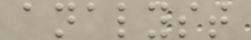analyst
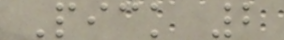Pick 2
